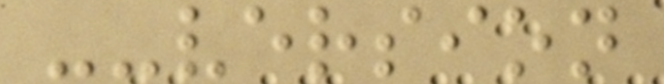--version
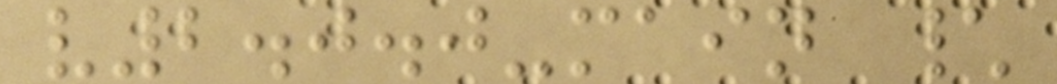v2.0.0-main \
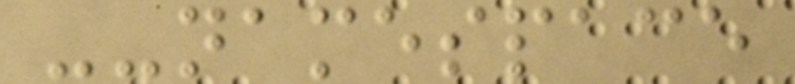--namespace
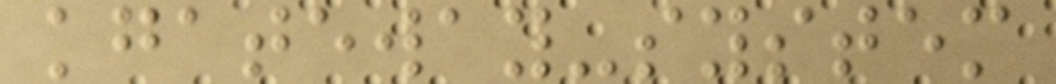kgateway-system
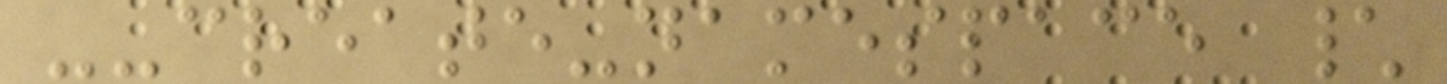--create-namespace \
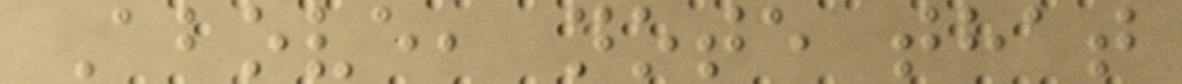Above, note that
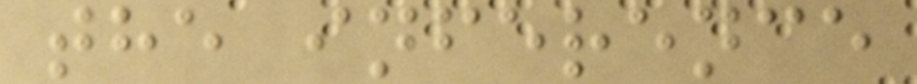the inference
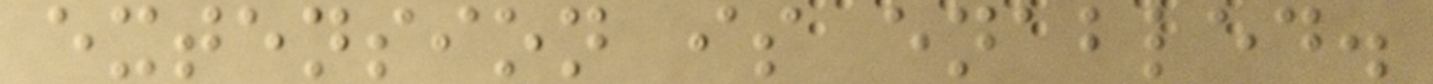extension is enabled.
